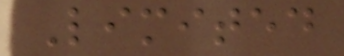Limited
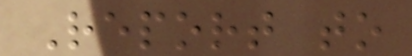Report to
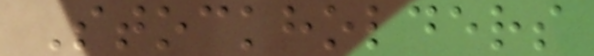Stockholders
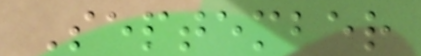September
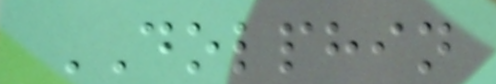DOLPHIN
